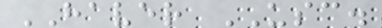HAVER USC.
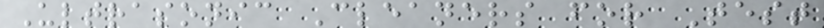Ultrasonic Cleaners for Test
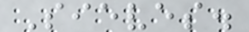Sieves.
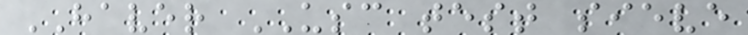HAVER USC test sieve
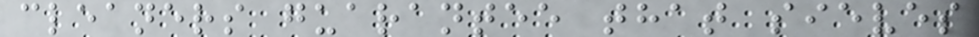cleaners guarantee that sieves
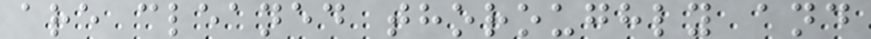are cleaned thoroughly and
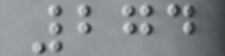274
